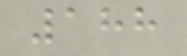188
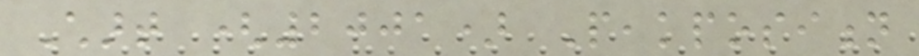Chart (2001) Peakposition
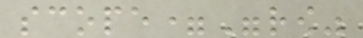scope="row"
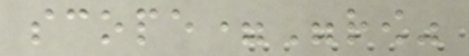scope="row"
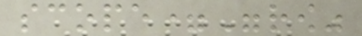scope="row"
